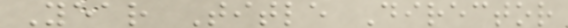Year Title Director
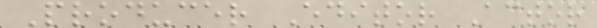Producer Editor Actor
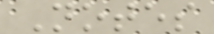Notes
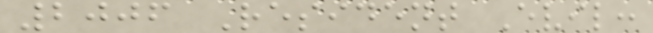2006 Resident Evil:
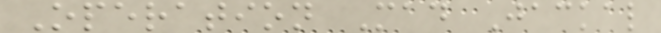Operation Mad Jackal
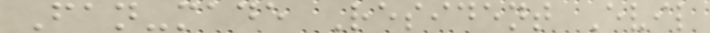Fan-made Resident Evil
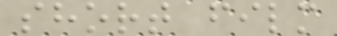short film
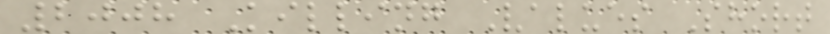2008 Killing Values Short
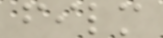film
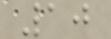10
